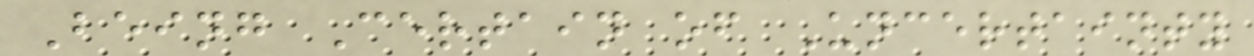Being Certain of Uncertainty
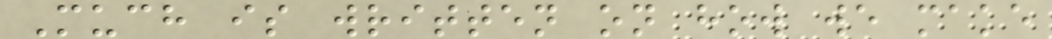Much is written on how we make
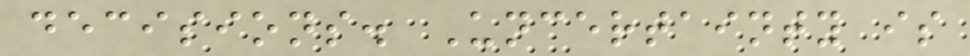decisions. Uncertainty is
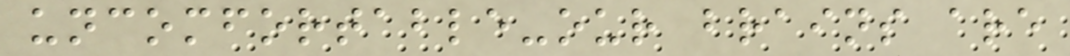uncomfortable-our brains are
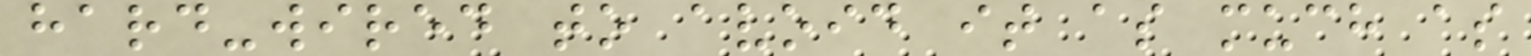hard-wired to avoid it as much as
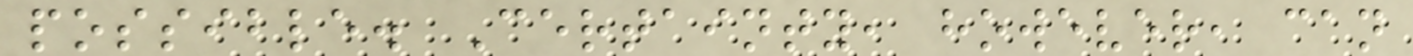possible. Certainty, however, can
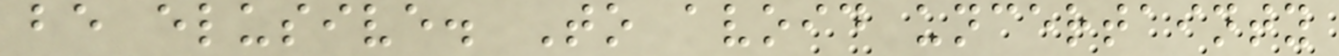be elusive. To avoid uncertainty
